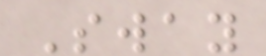Sway
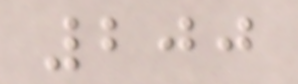200
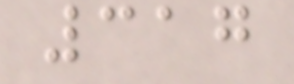317
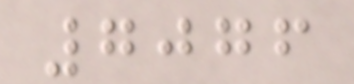7076
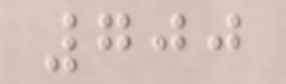700
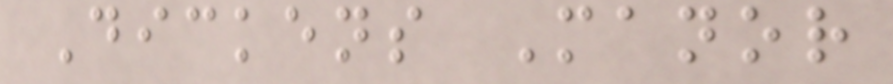Dickens Manor
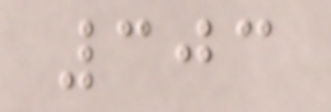303
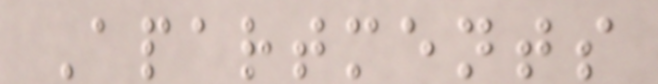Apartments
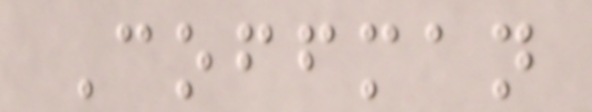Coffman
